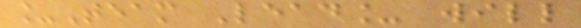_Team Lead_ will
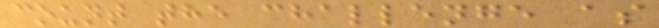count the challenge as
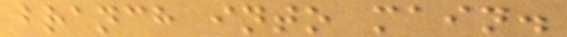branch into main.
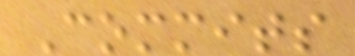Commits
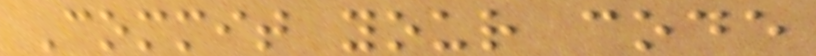Commit your code
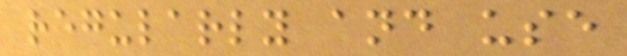regularly and use
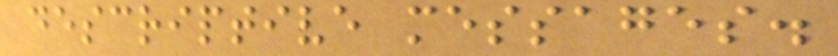descriptive messages.
